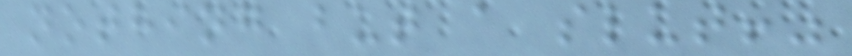nothing but a slut!"
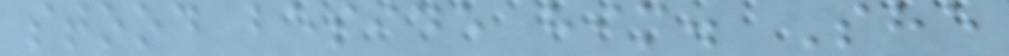stood beside him. She
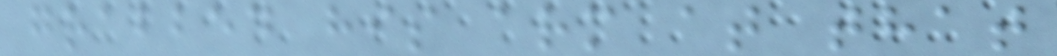grabbed his arm at that
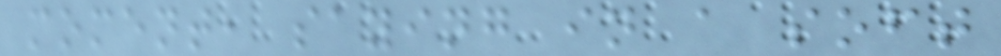moment, saying in a soft
